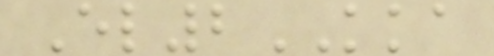El2KKA
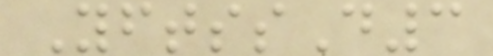YftssD3
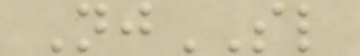NjSL
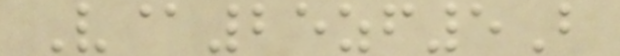V@25zf5B
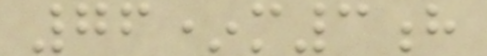76*m3h
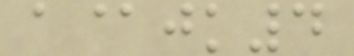a@jk4
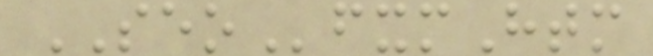SEOfxmHtm
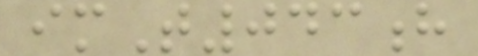imT043h
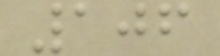106
